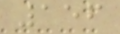156
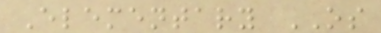Elementary OS
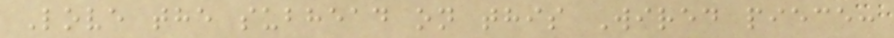Love the subhead on this Wired piece:
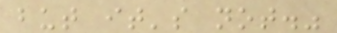but it's not."
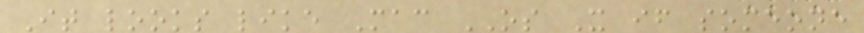It looks like Mac OS X if someone
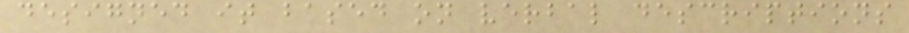designed it based on verbal descriptions
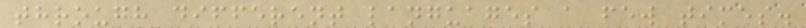through different languages a few times.
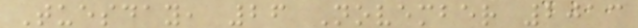Tuesday, 26 November 2013
